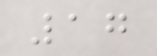17
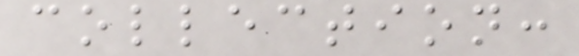collection:
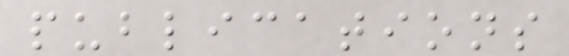publications
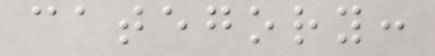category:
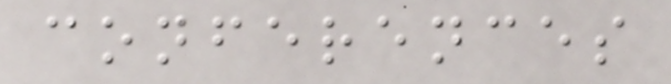conferences
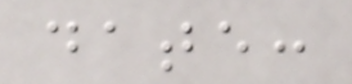date:
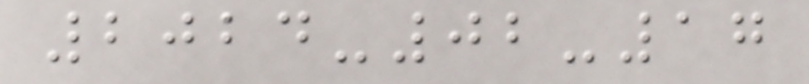2024-02-17
